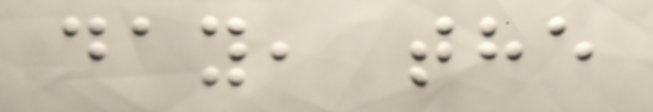day, the
